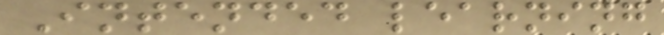Intended learning
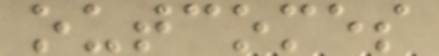outcomes
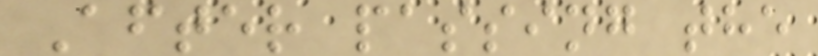After passing the
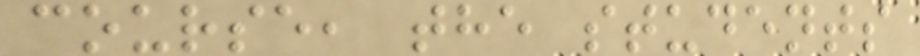course, the students
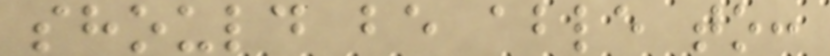should be able to:
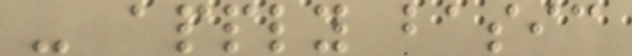- apply basic
